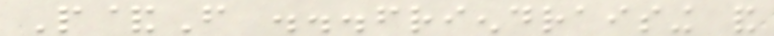P&F ...friendraising and
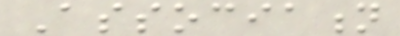Association
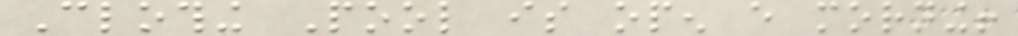Clothing Pool is open every morning!
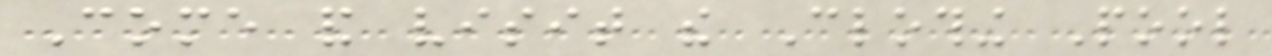Come and visit the Clothing Pool
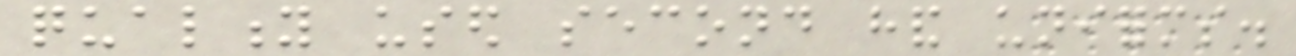quality used second hand uniforms.
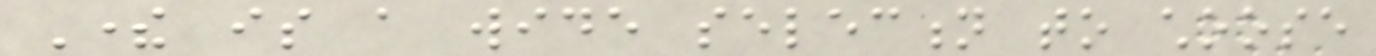There is a wide selection to choose
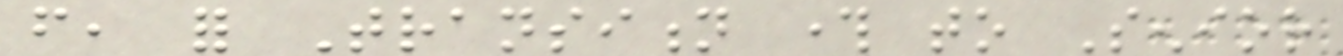from, for Transition through to Senior
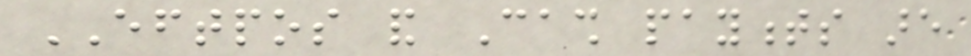EFTPOS and Cash payments are
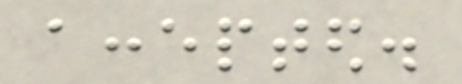accepted.
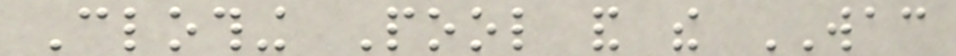Clothing Pool and the WAC
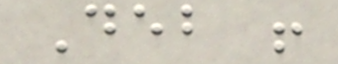Deb !
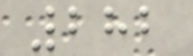282
